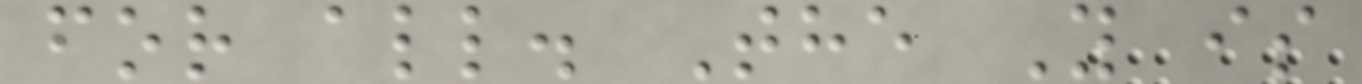for all. The Y is
